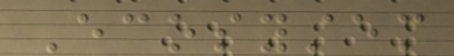Ecosystem
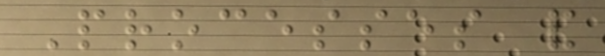Processes and
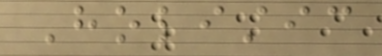Holistic
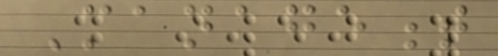Management
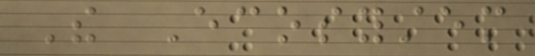The Ecosystem
